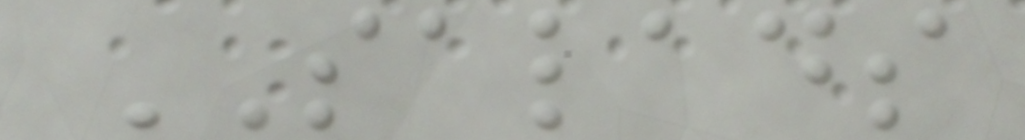SALADS
